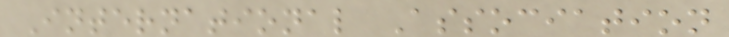International Association
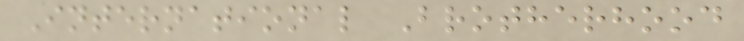International Brotherhood
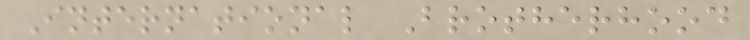International Brotherhood
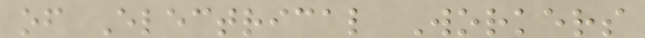of Electrical Workers
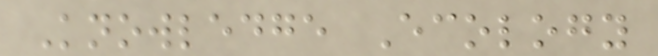Knowledge Ecology
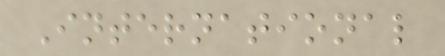International
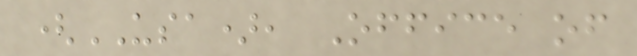(USA), Office of
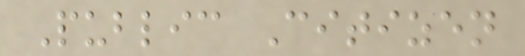Public Citizen
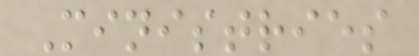Ministries
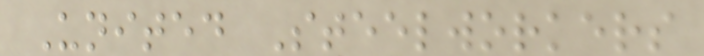United Steelworkers
